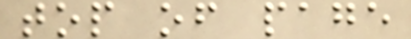top of page
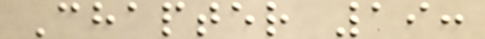Chapter 19:
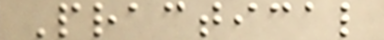Practical
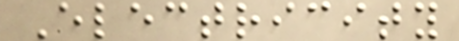Electricity
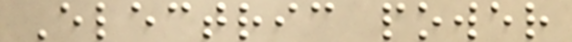Electric power
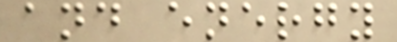and energy
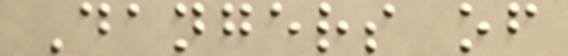Dangers of
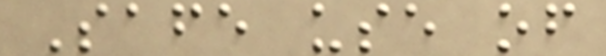Safe use of
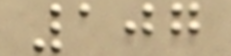107
